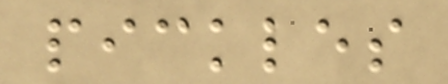pickles
